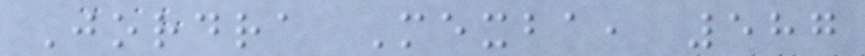Jordra Mexba, 587
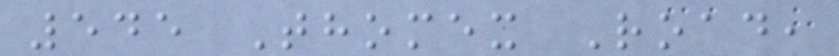545 Thomex Road,
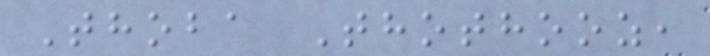Thoba Thothooz,
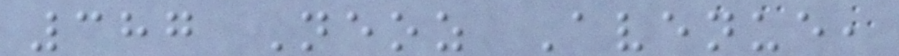387 Neoz Avenue,
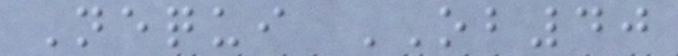Nequi OB40
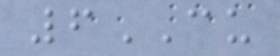6CU
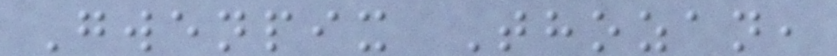Gwenpix Thozan,
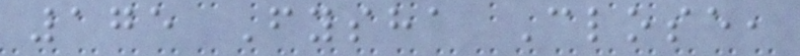175 Fysha Close,
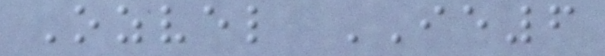Ozvel IE6
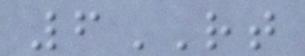6RT
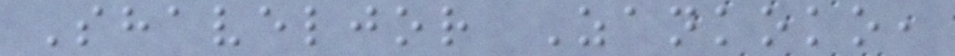Shaveljor Zankoko,
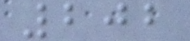202
